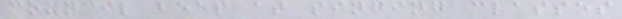council beep at singing classes
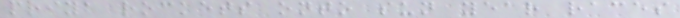priya rockets onto sun year races
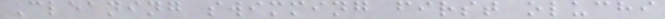Cleaning swimming first oluchi
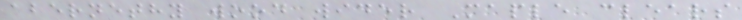abernethy wood wider Maple clears
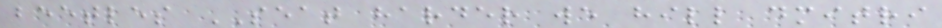beetles SEAT harder we hill dmitri
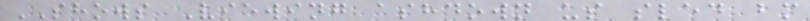SHOWS Viewing ashdown us sled bm
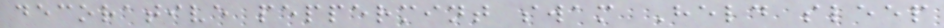decorative peppermint swam Held sleep
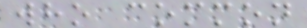who common
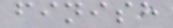finish
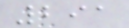291
